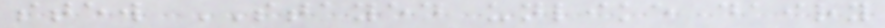stew STAYED unlike dairy
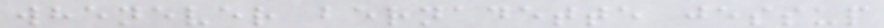whenever bernadette jessup
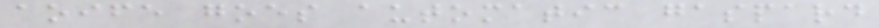aoife goes automatic gaspard
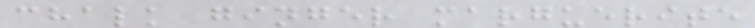chalk ginger marguerite
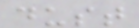dust
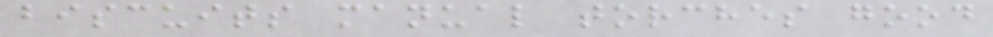biscuits manual torches good
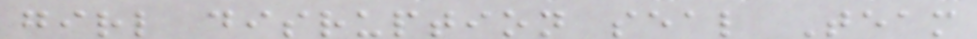girl disruption seal Team
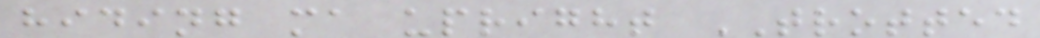hiding ma upright TROTTED
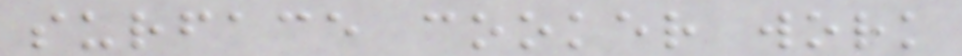surface cooker work
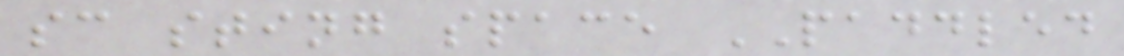sc sting space PADDLED
